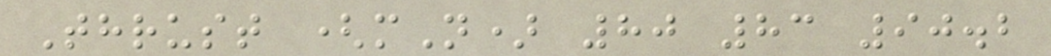Thrust (mN) 80 83 90.2
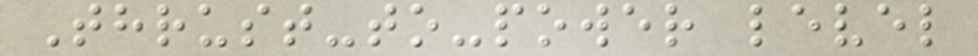Thrust-to-power level
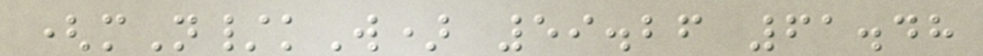(mN/kW) 59.26 61.48
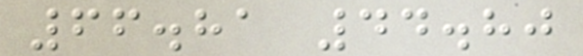66.81 44.80
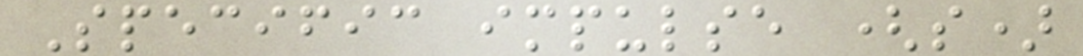Specific impulse (s)
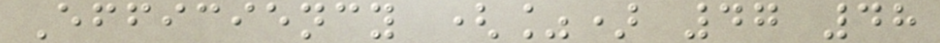Efficiency (%) 47 48
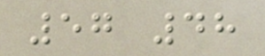57 48
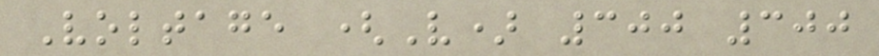Voltage (V) 300 300
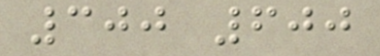300 600
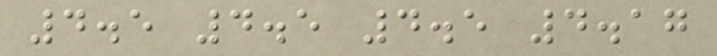4.5 4.5 4.5 4.17
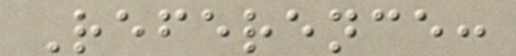Reference:
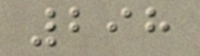298
